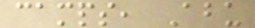camps, Abu
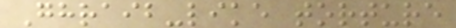Ghraib-like torture
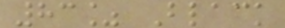83% Black
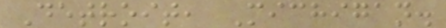Detroit, Michigan.
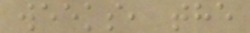weeks, the
